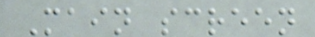Main screen
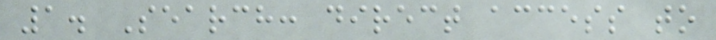1. Search: direct access to
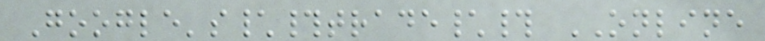Google's\#trade\# ONLINE
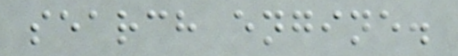search engine.
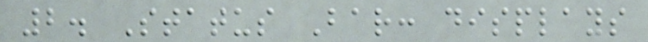2. Status Bar: displays
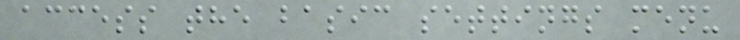access the basic settings menu
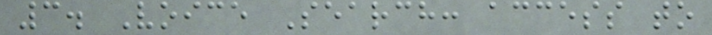3. Voice Search: access to
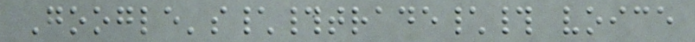Google's\#trade\# voice
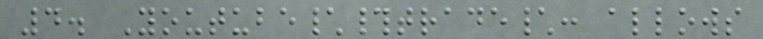4. Youtube\#trade\: allows
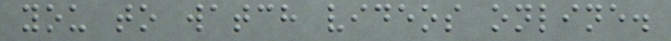you to watch videos online.
